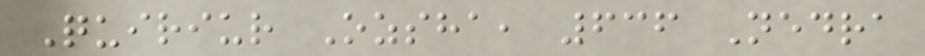Quiriur Ozsha, 636 Nedra
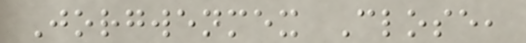Jorgwenmex Close,
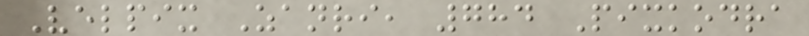Velpix Zanri, 784 Pixkodra
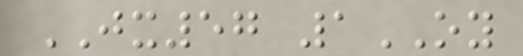JX57 1OY
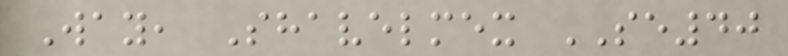Way, Shavelmex SE40
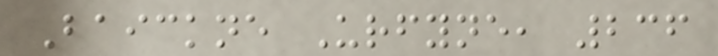Baickne Urfyne, 236
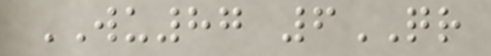WU87 6QR
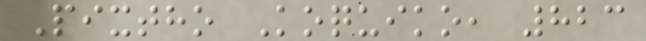Pixtho Koquiko, 823
